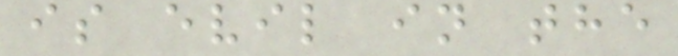is evil in the
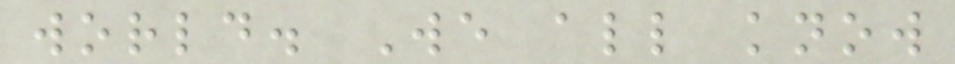world. We all know
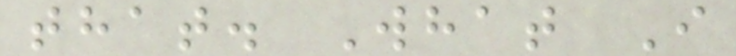that. What I
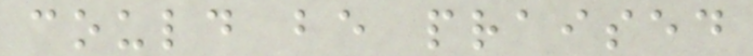could be praised
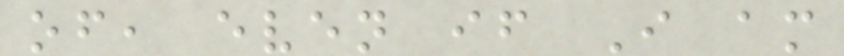of, even if I am
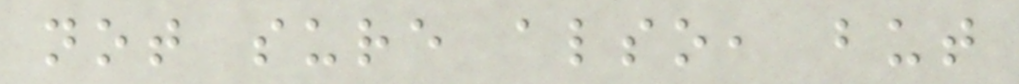not sure also, but
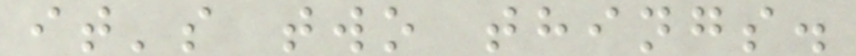it's two things.
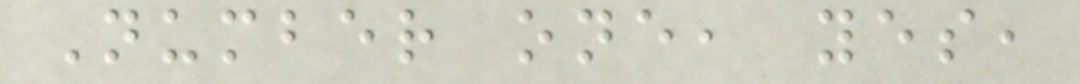Number one, yes,
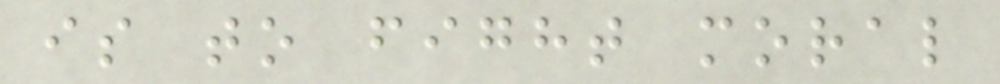is to fight moral
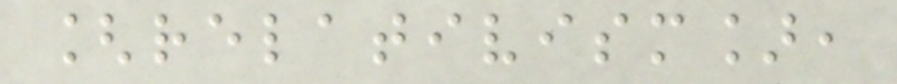[relativism],
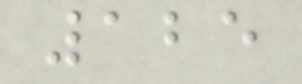125
